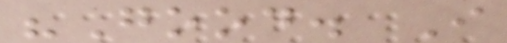"Good. I
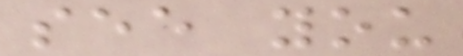see you
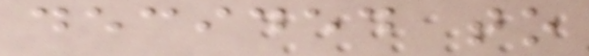decided to
